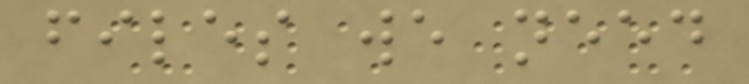files we need
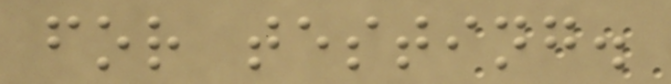for testing.
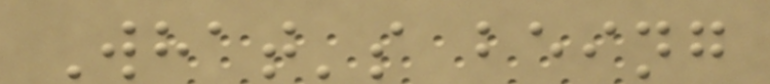What's being
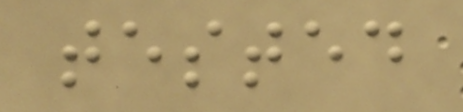tested
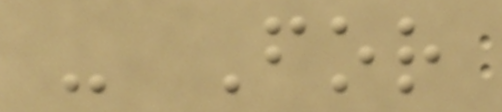- For
